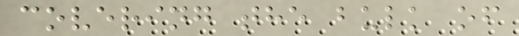covering the bulk of
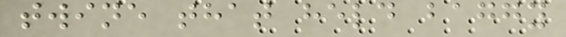twine that held baggy
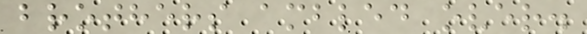brothers ambled over.
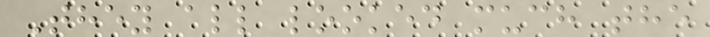They all looked much the
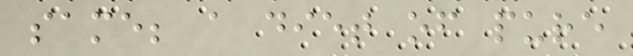same; a diet of pure
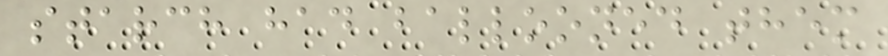starch had ballooned them
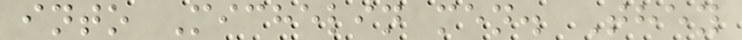into Michelin men. They
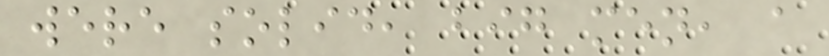were solid, big men, a
